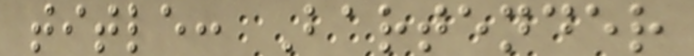title: Bartender
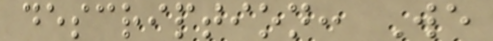description: We
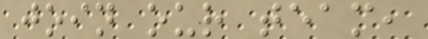join our team,
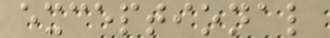exceptional
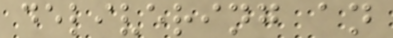delivering an
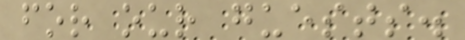for our guests.
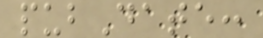pubDate:
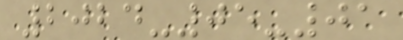2024-05-01
